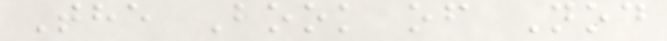The Book of Nod
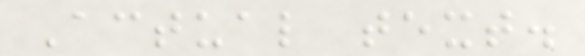Actual text.
